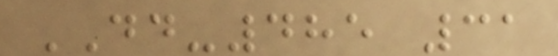DD-485 31
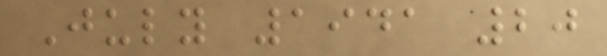July 1941 20
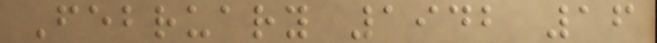February 1942 16
